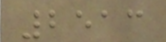2513
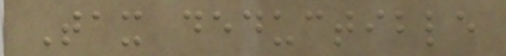Tax deductible
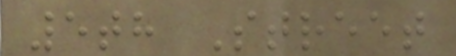5th Street
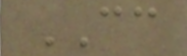CC
